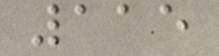115
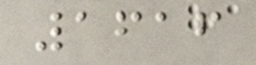1616
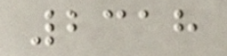2318
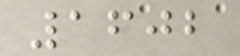1602
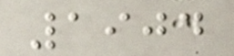1904
